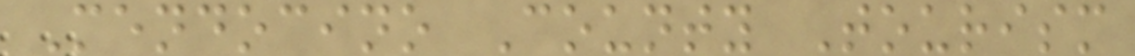Mendocino County Tourism
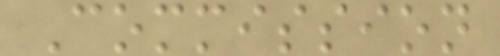Commission
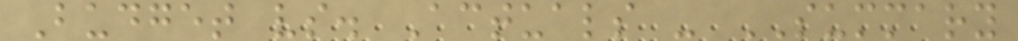Budget vs. Actuals - SUMMARY
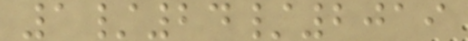1/24/2019
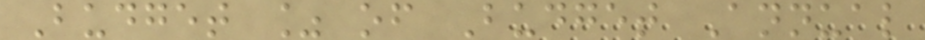Budget % of Budget Annual
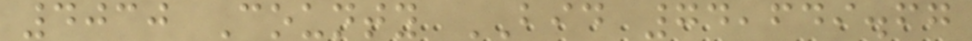4030 County BID 74,649.67
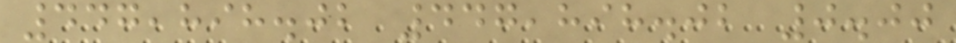447,898.02 447,898.02 0.00
